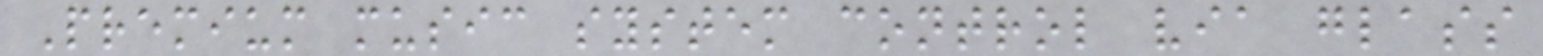Premium music system control via glass
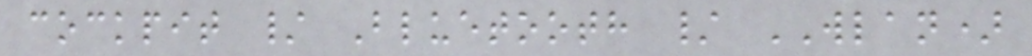cockpit / Bluetooth / WLAN)
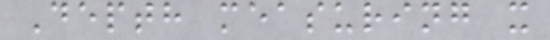Depth measuring x
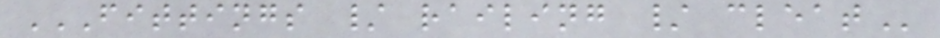FITTINGS / RAILING / CLEAT
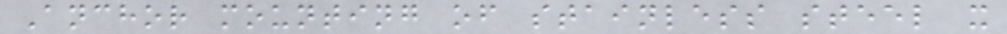Anchor mounting of stainless steel x
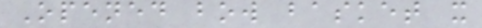Opened bow basket x
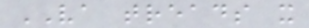VA treads x
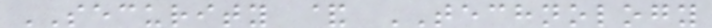SECURITY & TECHNOLOGY
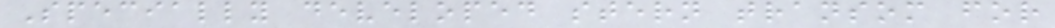Specially developed stern transom for
